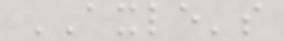AXLE's
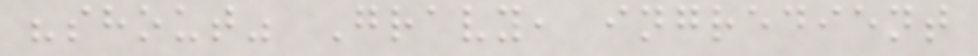"shout" Gravy, ingredient
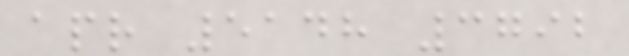apr 5148 3792
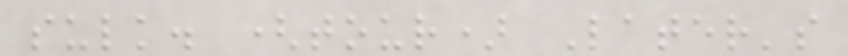sulk. (tour) Later's
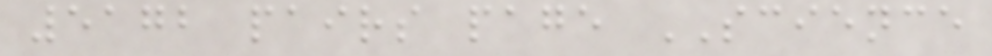5172 pairs page SCIENCE
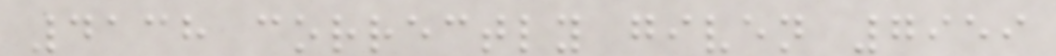4138 correctly given 7959
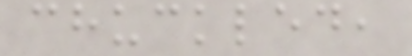chuckled,
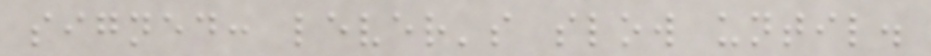signed: lever's slow until.
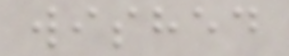wished
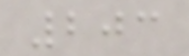203
